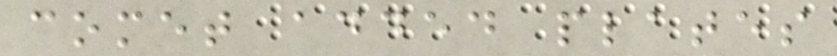comet added plates
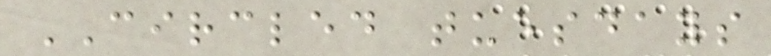CIRCLED tuesdays
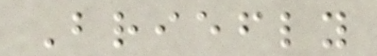Briefly
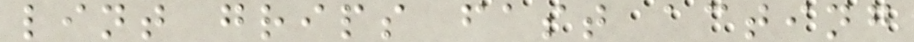lint grips fast acting
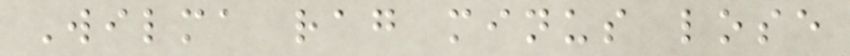Wilma rag minus lose
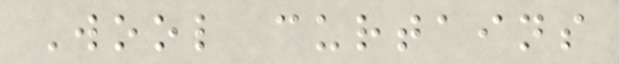Wool curtains
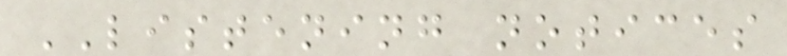LISTENING notices
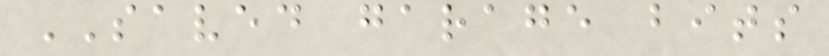SAVED garage bits
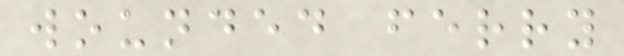wounded ferry
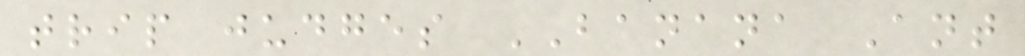trip judges BANANA Ant
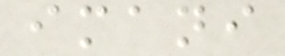imani
